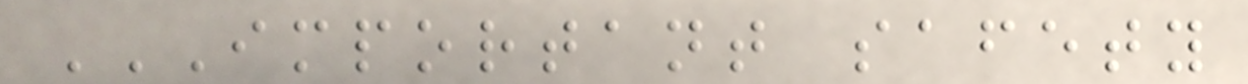IMPORTANT SAFETY
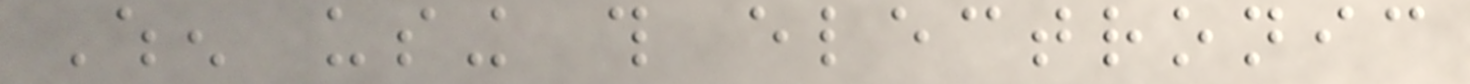When using this electronic
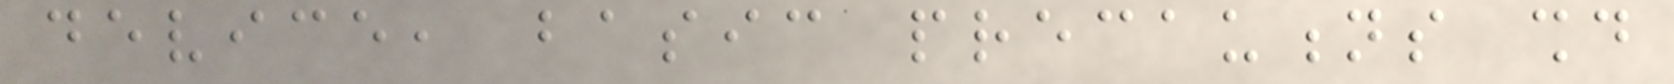device, basic precautions should
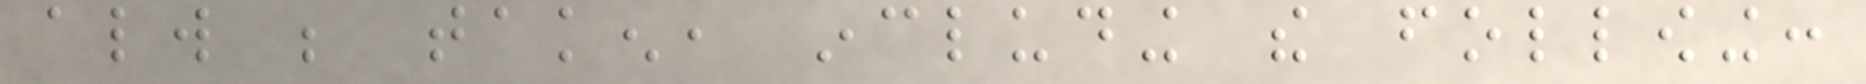always be taken, including the following:
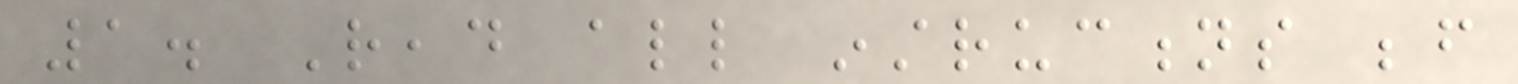1. Read all instructions before
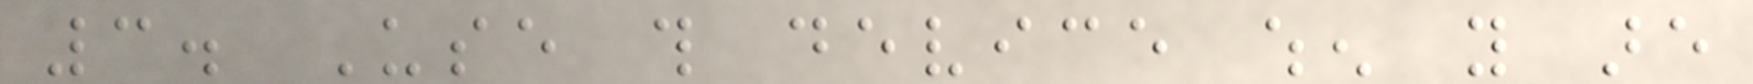3. Use this device when you are
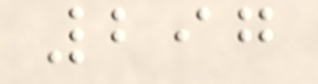297
